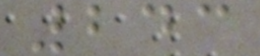243
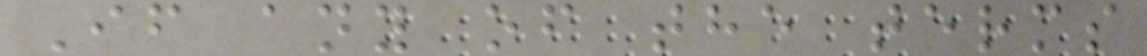If any of the terms
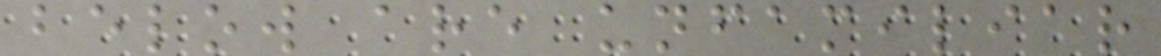below are unfamiliar
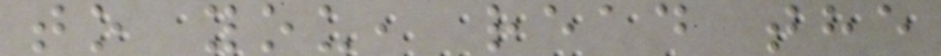to you, read the
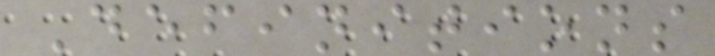Definitions
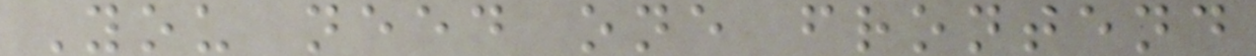You need one frontend
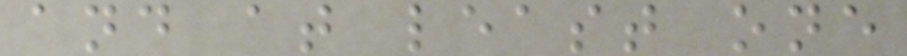and at least one
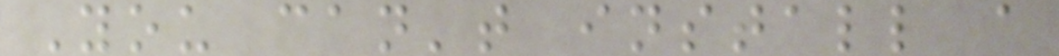You can't install a
